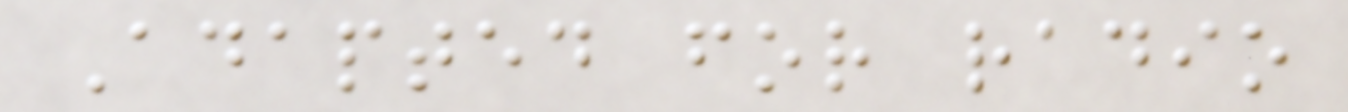Adapted for radio
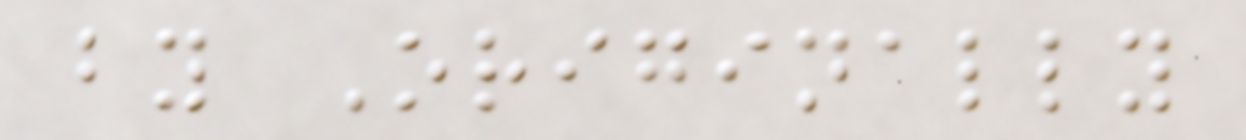by Originally
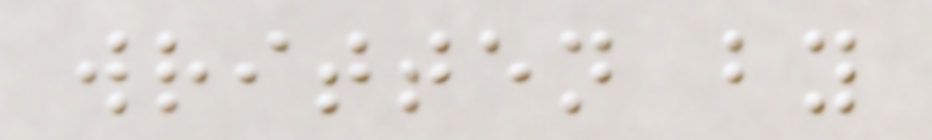written by
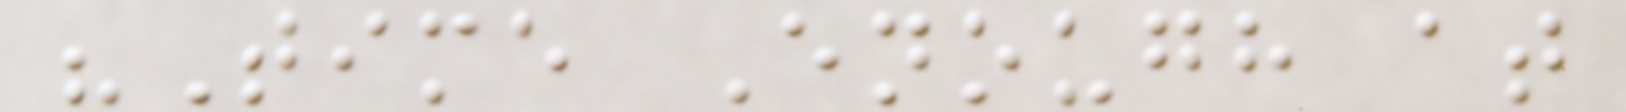"Time Enough at
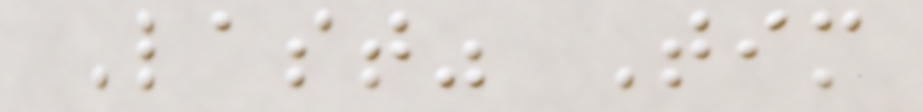Last" Tim
